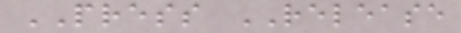PRESS RELEASE
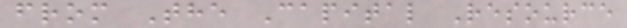from The Capital Resource
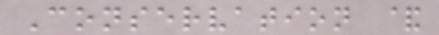Conservation &
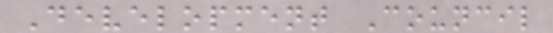Development Council
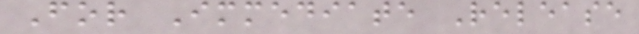For Immediate Release
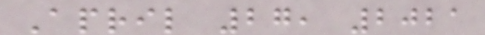April 27, 2021
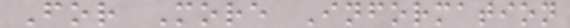For More Information
